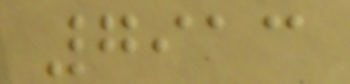7913
